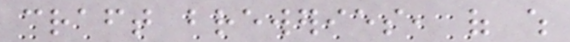craft breweries, of which
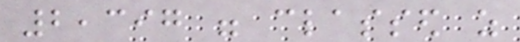2,397 were classed as
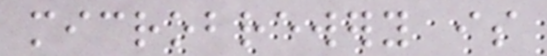microbrewery is
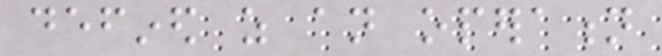defined as an operation
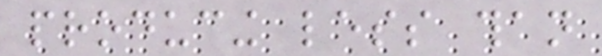producing less than
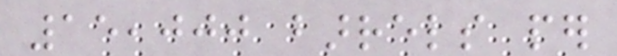15,000 barrels per
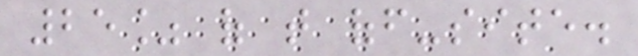25% of that off-site.
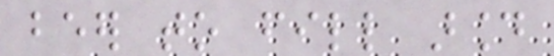beer to fill around
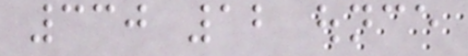330 12 ounce
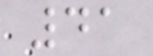41
